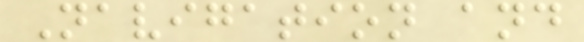Navigation and
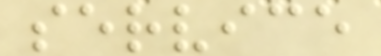service
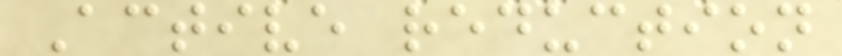Active reduction
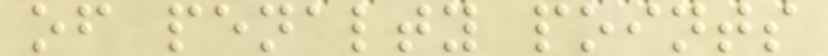of penalty points
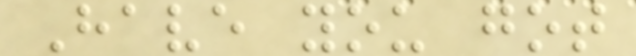Have you got
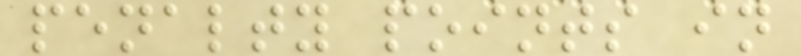penalty points in
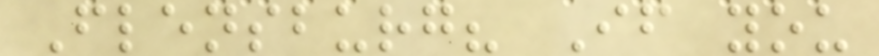Flensburg? If you
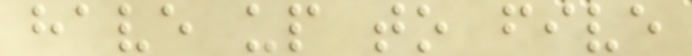have up to five
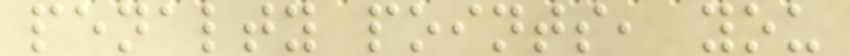penalty points, you
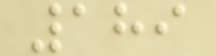189
